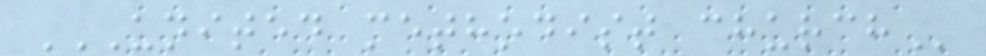UNITED METHODIST CHURCH
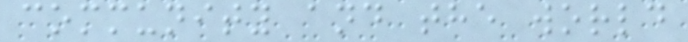community and the world
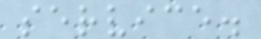service.
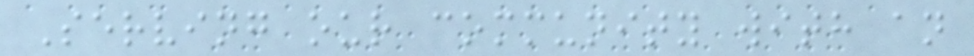Serving our community with an
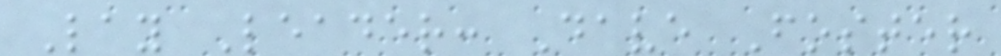Lay Leader: Dave Foster
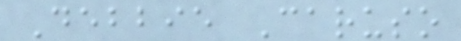Debbie Caruso
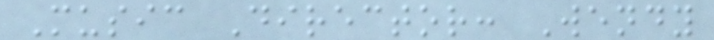Music Director: Wendy
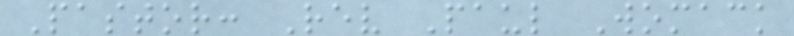Pastor: Rev Paul Womack
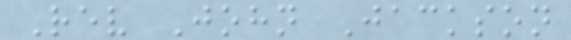Rev John Jackson
